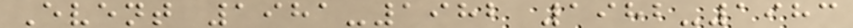Event 1981-1982 1982-1983
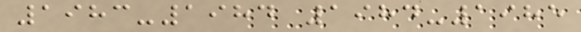1983-1984 1984-1985
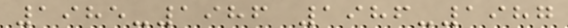1985-1986 1986-1987
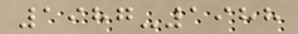1987-1988
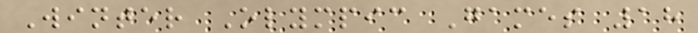Winter Olympic Games 18
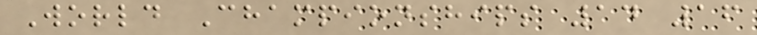World Championships 14 16
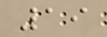19
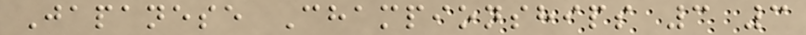Japanese Championships 3 3
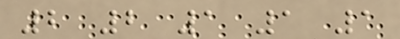2 2 1 1 1
